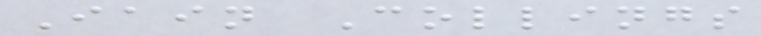Iain Collings
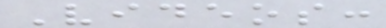Videos:
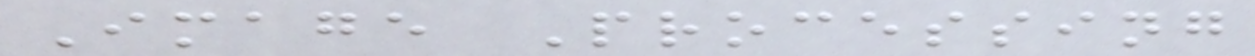Image Processing
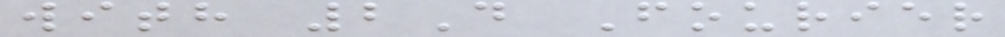with 2D Fourier
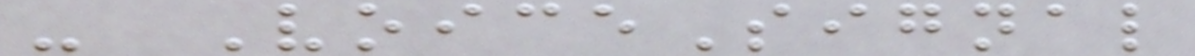- VoiceSignal
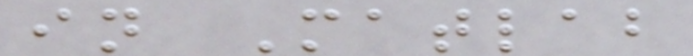in Matlab
